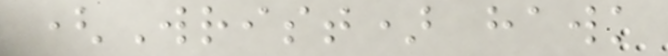(Wrist) hawk
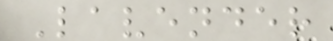Lavender
